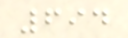694
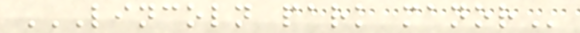LINCOLN PARK MANOR
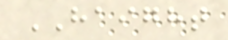HAIGHT
